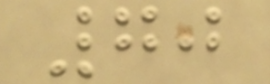70
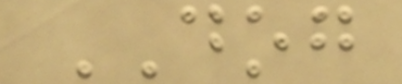DOG
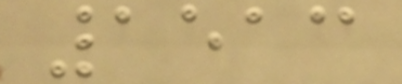1513
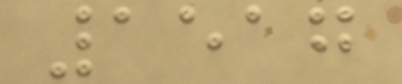1517
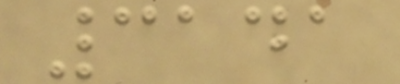3141
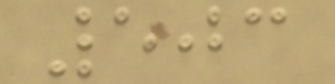503
